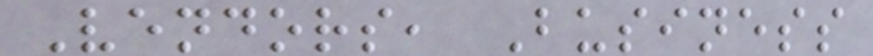Vendors, Business
